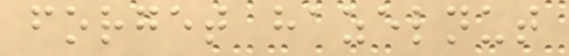forget hazelnut
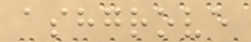ashgrove
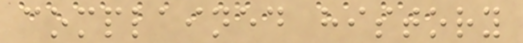complained history
